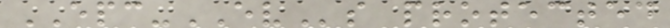EPC-EVs protected
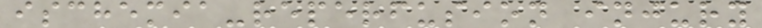ischemia-reperfusion injury
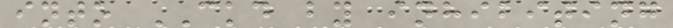into CKD by inhibiting
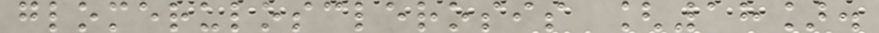glomerulosclerosis [18].
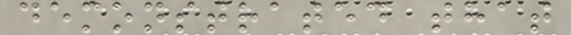demonstrated that
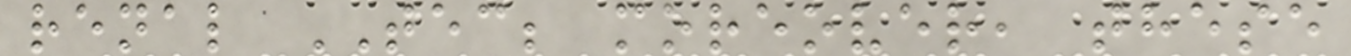renal TEC; moreover, these
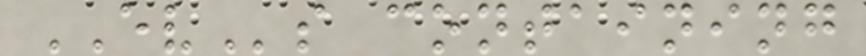EVs containing
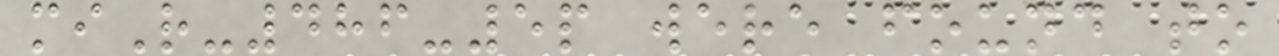miR-486-5p were found to
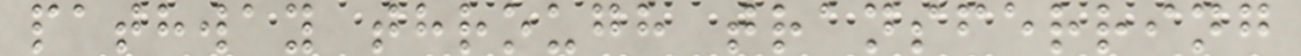pathway through transferring
